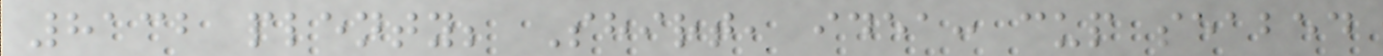8132 plenty; Shirt, idea: cup seabed
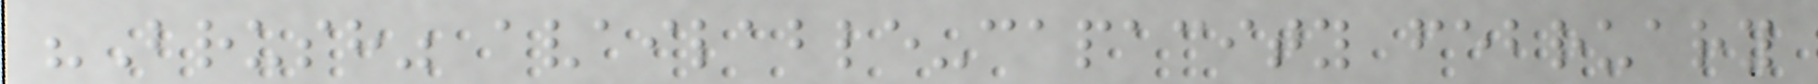"Brush" available-capacity february
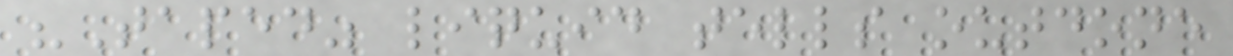"Taped" liquid tells outdone
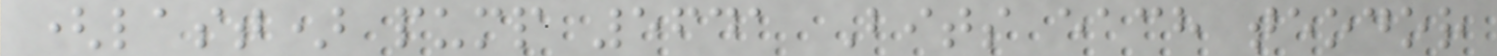(last) pump 5641 Bits each teodor
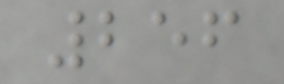256
